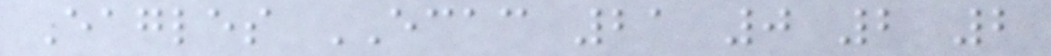Eagles ECAC 21 0 2 2
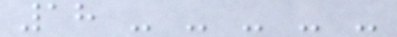18 - - - - -
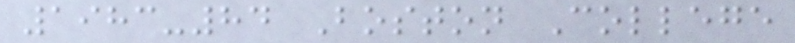1983-84 Boston College
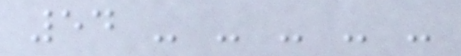54 - - - - -
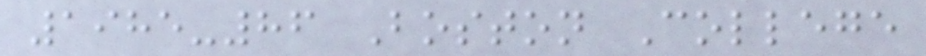1985-86 Boston College
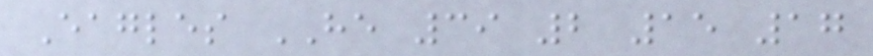Eagles HE 39 2 15 17
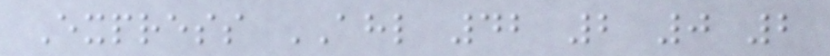Express AHL 42 2 0 2
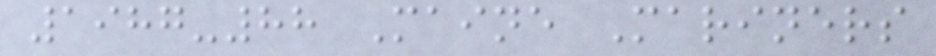1987-88 Maine Mariners
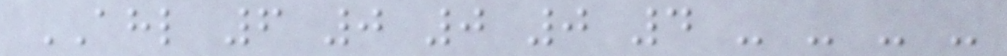AHL 6 0 0 0 4 - - - -
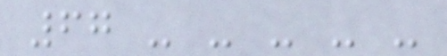67 - - - - -
